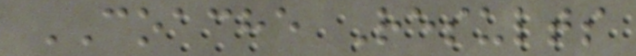COACHE Results
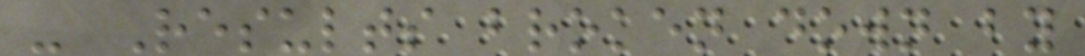- Results broken down by
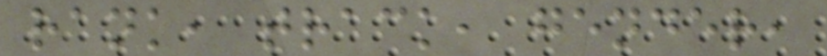rank, track, gender,
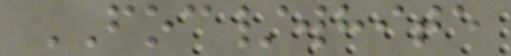FOC/white
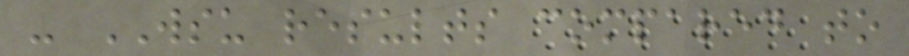- WSU results compared to
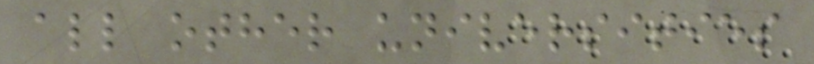all other universities
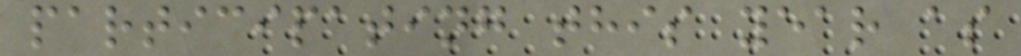participating this year as
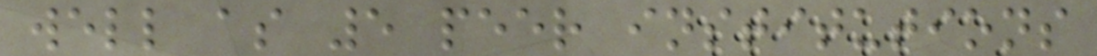well as 5 peer institutions
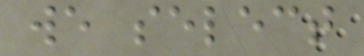we select
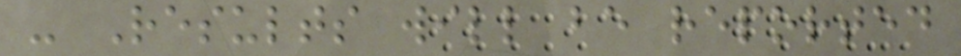- Results will be reported
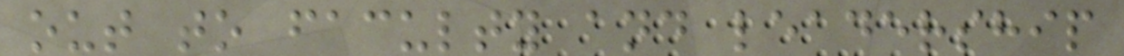out to faculty and leadership
